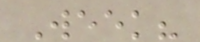Week?
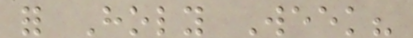for Holy Week?
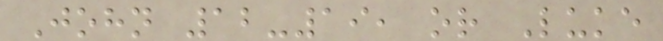John 12-19, or Luke
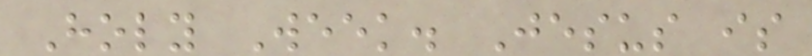Holy Week. Jesus is
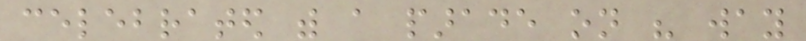celebrated with a parade on his way
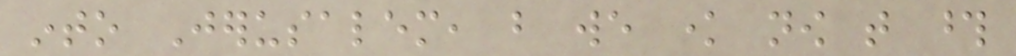into Jerusalem, but we know now that those
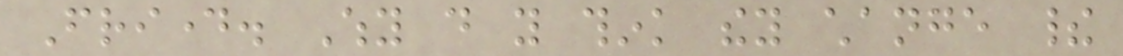Friday. Why do you think they change their
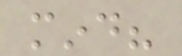mind?
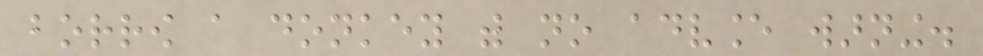borrow a donkey with no advance warning.
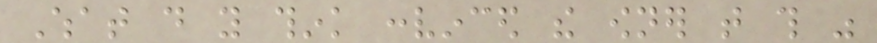What do you think convinced the owner that this was
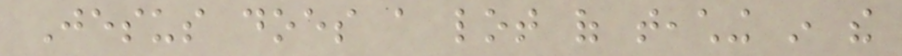Jesus does a lot of teaching in the
